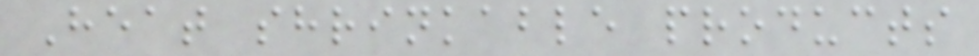Heat shrinkable products
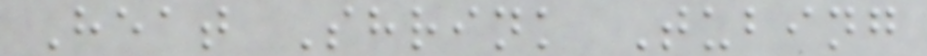Heat Shrink Tubing
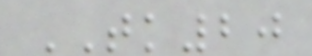TK20
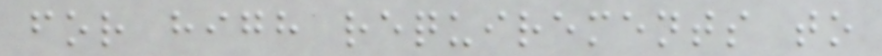for high requirements to
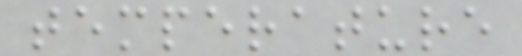temperature
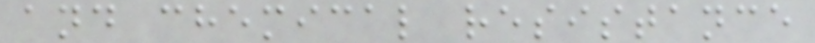and chemical resistance
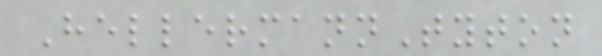HellermannTyton
